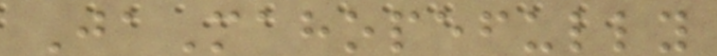JaMahopefully
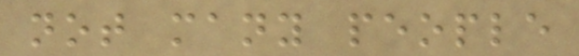not many people
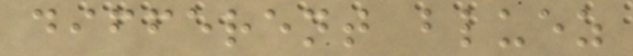different bluez
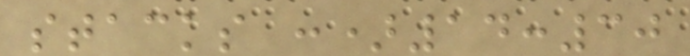stacks :)14:30
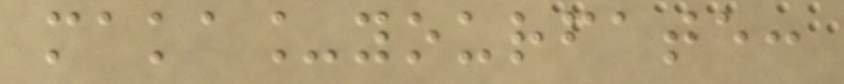maka_yourfate:
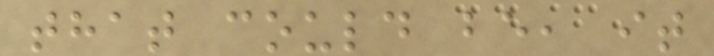that could be, it
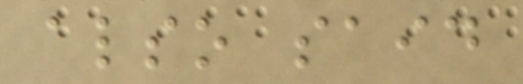also said
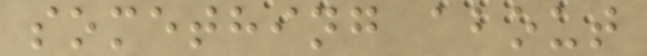something about
